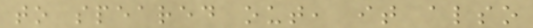to speared out, it also
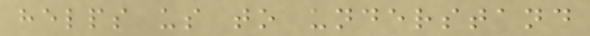helps us to understand
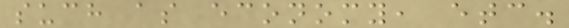such as economy, etc.
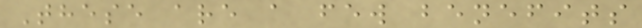These are a few benefits
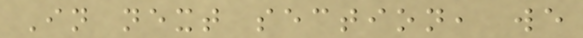In next section, we
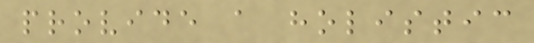provide a holistic
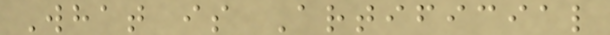What is Artificial
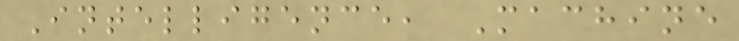Intelligence, Machine
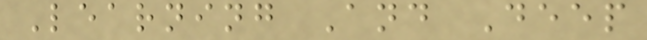Learning And Deep
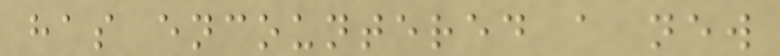has encountered a new
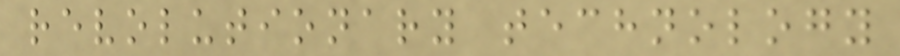revolutionary technology
